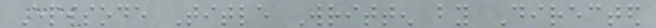Episode Title Written by Directed
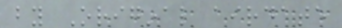by Original airdate
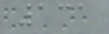131
